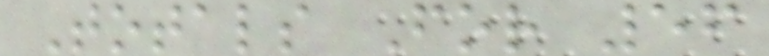Totals For 56
